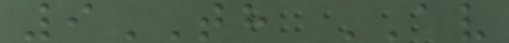9TH AV
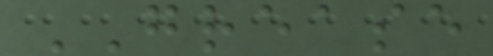GREASE
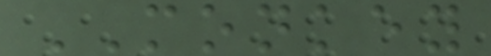MONKEY
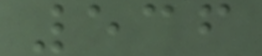536
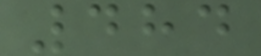484
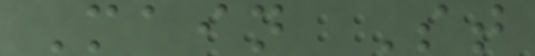Main St
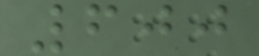600
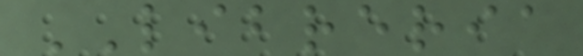LIBRERIA
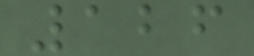126
